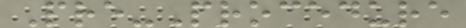Pre-Procedure
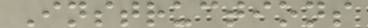Instructions
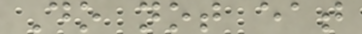Do not eat
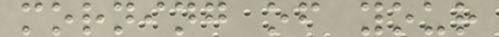morning of your
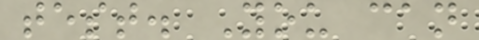test. You can
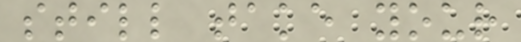still take your
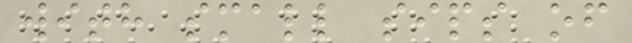with small sips of
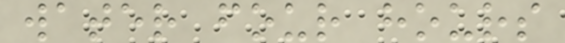water four hours
